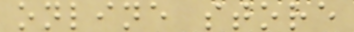online store
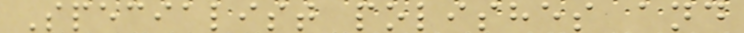Specialist polishes and
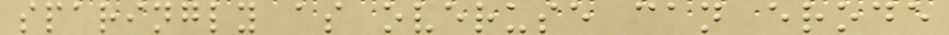sparingly as overuse can erode
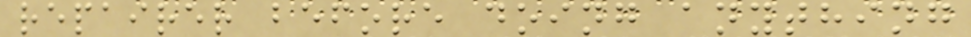repairer before doing anything
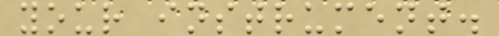your instrument.
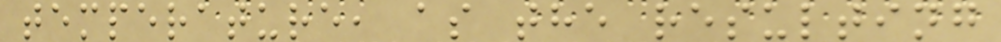temperature, as the resulting
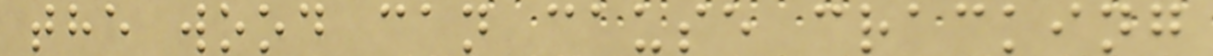the wood can cause cracking
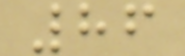86
